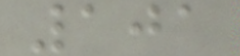101
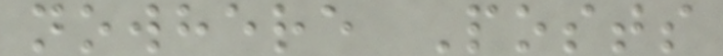nowhere Posts
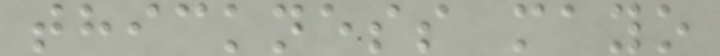thickness mayo
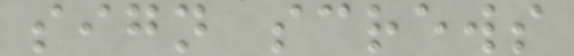sign screws
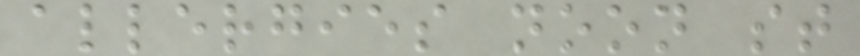allergies noon st
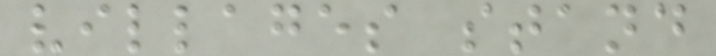villages stand
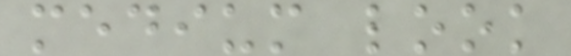medium look
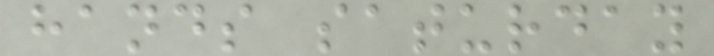hands saturday
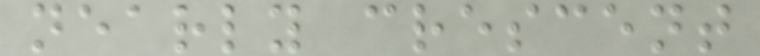nearly crescent
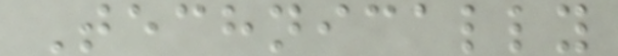Technically
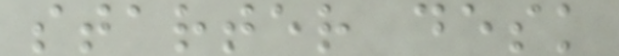starter desk
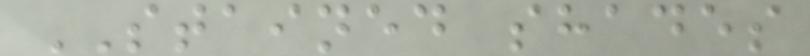STAINED shades
